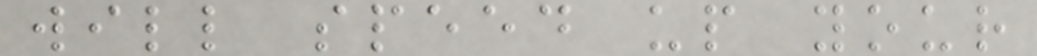will speed up your
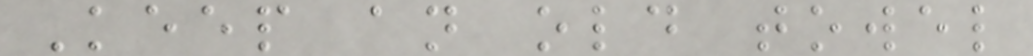Keep an old towel
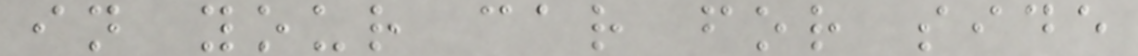in your car for side
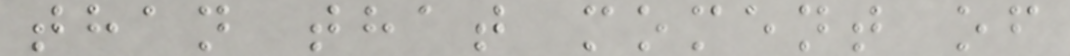than that moment of
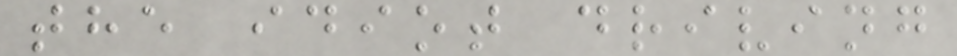the idiot driving
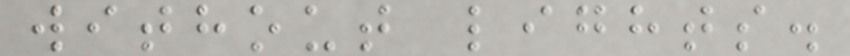without lights.
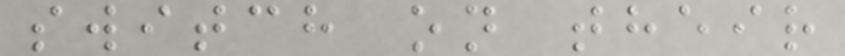switch on their
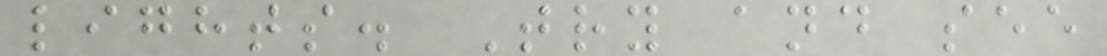lights. Try and see
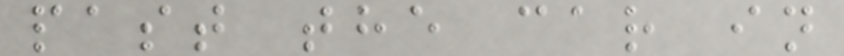past the car in
